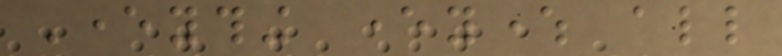Everything everywhere all
